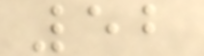52
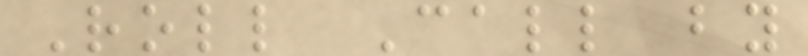Roll Call by
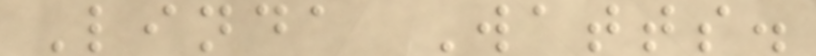Linda Watts.
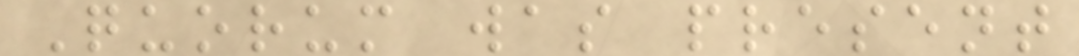Quorum was present
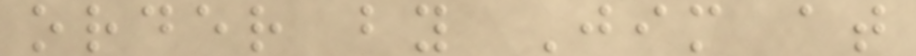order by Jim at
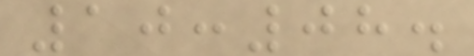10:08.
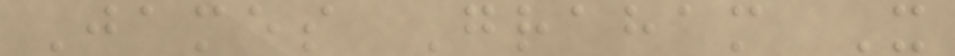James Graham X
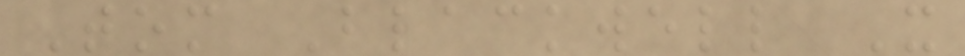Tom Blackwell X
